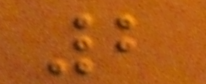2
